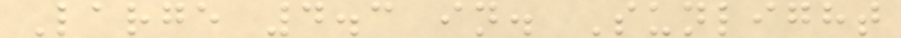Large 4.3 in. Sunlight
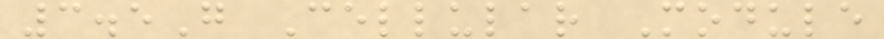3.5G Cellular Module
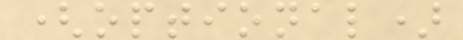(optional)
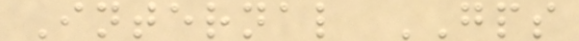Internal GPS
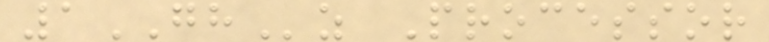1GHz Processor
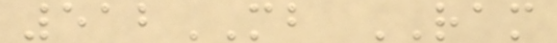512MB RAM
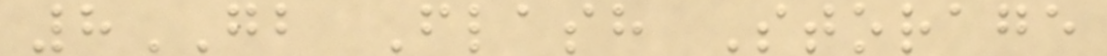8GB Flash Storage
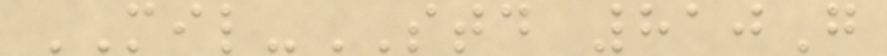MIL-STD 810G
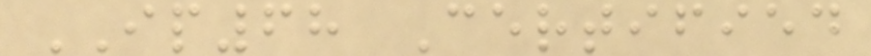IP68 Certified
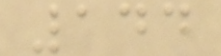144
